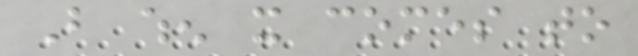But when it comes to
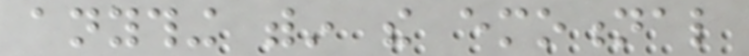anything within the emotional
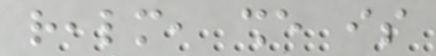realm, she is
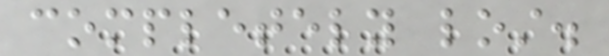completely lost.
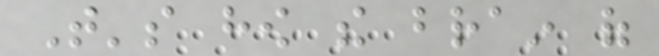That's how the brain of
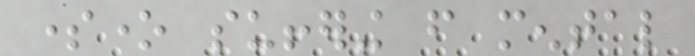someone suffering from mental
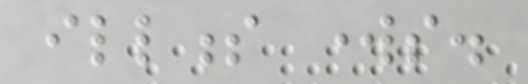illness works.
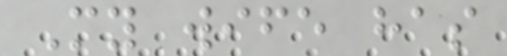My wife has
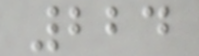224
